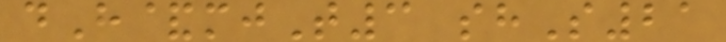dH&mjT3 shS21
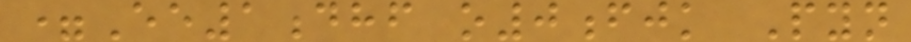=Ee1dhf o0fjk Pyn
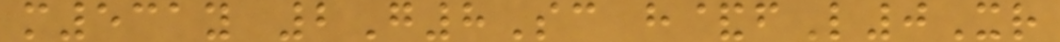m531y 2G8Sc h&fL0Xr
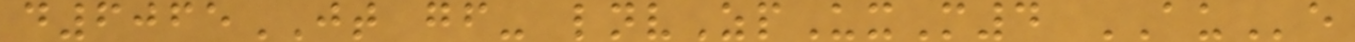d6065JT gf- lnvZpUxM4 AUe
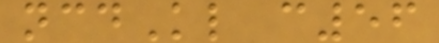ncdKl c56
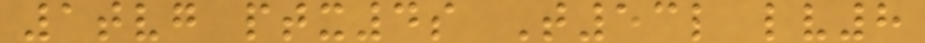1tvg ptx4s T53l lv8
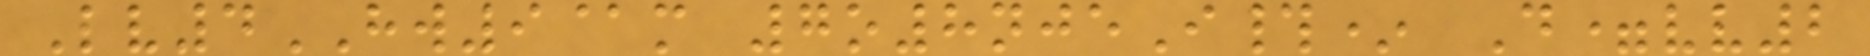Lv4HW9@m 7o8njeI#* D=vv2
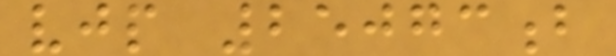vjp 25073b
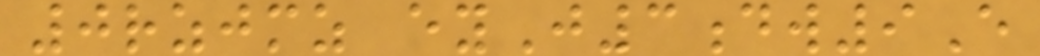0rzjmz eyJ3dw9E
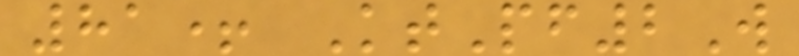81+ KtPf2W
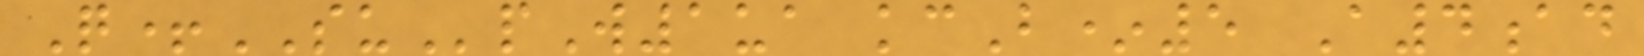Q+SUpW1ua kcB*5 A4ad
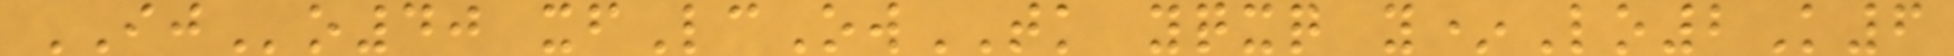IJo40 xfLcOwTK yqxq y*Lo2K6
